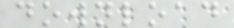download
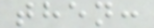then:
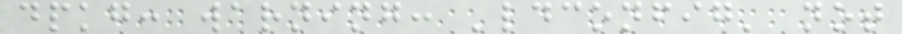dpkg: warning: 'ldconfig' not
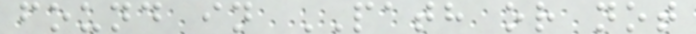found in PATH or not
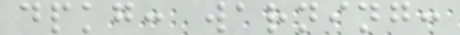dpkg: warning:
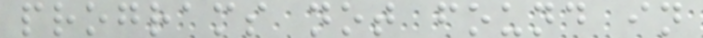programs not found in
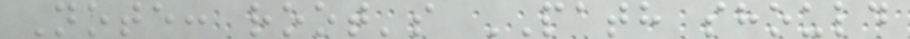Note: root's PATH should
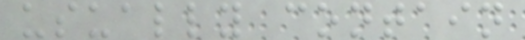usually contain
